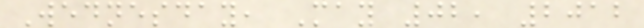Wednesday, May 02, 2012
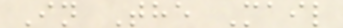In The Mail
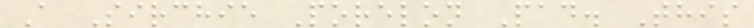A Sirchie Porelon Pad. This
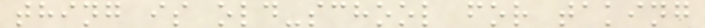thing is old-school for taking
